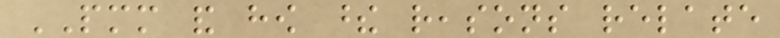PMM and how these reasons relate
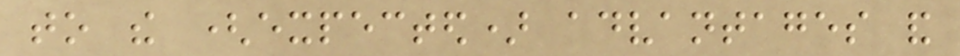to the (expected) advantages and
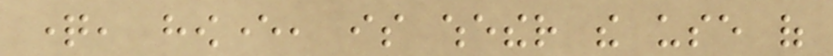question, however, is whether the use of
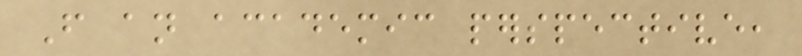From an academic perspective,
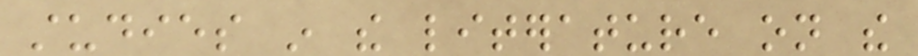studies in the literature on the
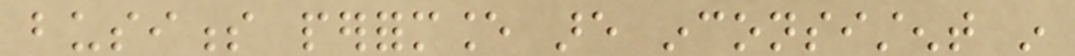business performance are inconsistent in
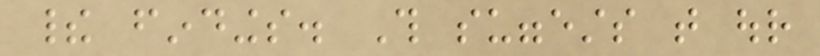their findings. This suggests that our
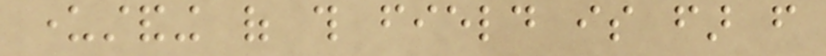understanding of this field is far from
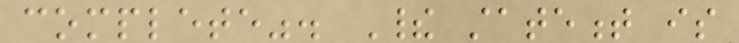complete". Their statement is
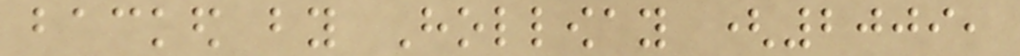backed by Holloway (2009,
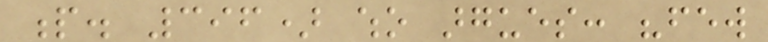p. 396) who argues: "few
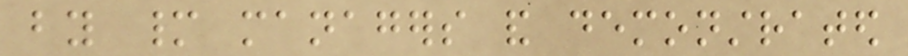by many managers and demonstrated
